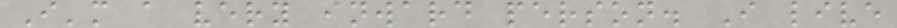I'm a very inward person. I live
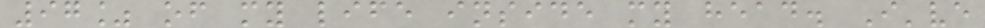97% of my life inside my head. I've
